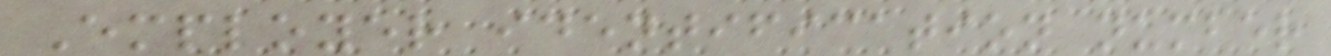Employer identification number
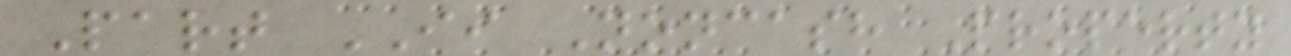Part II Noncash Property
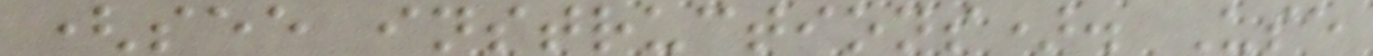(see instructions). Use
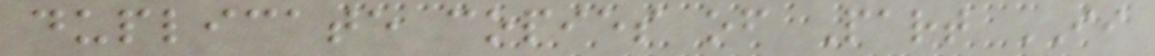duplicate copies of Part II
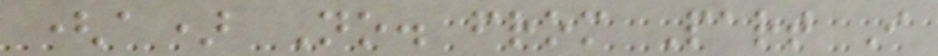(a) No. from Part I
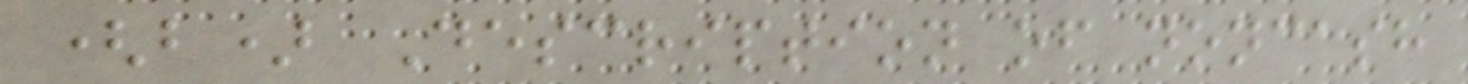(b) Description of noncash
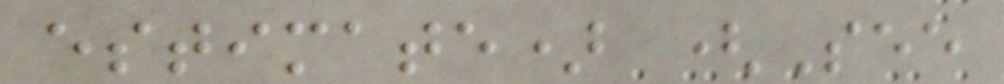estimate) (See
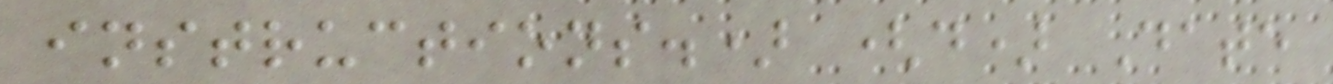instructions.) (d) Date
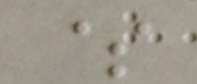$
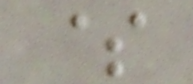$
